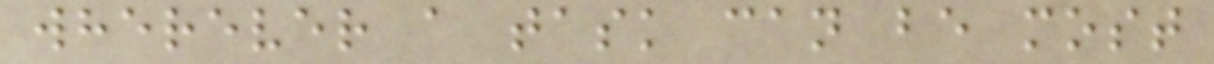wherever a task can be most
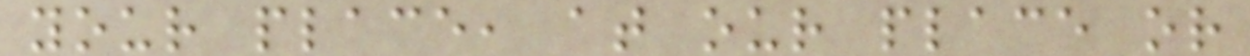your place, at our place or
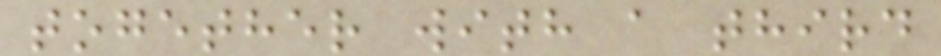together with a third
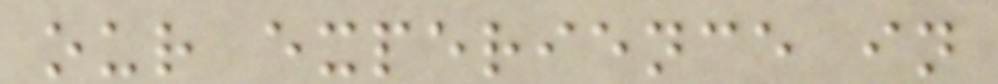our experience in
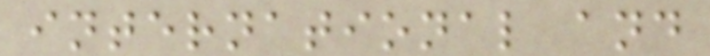international and
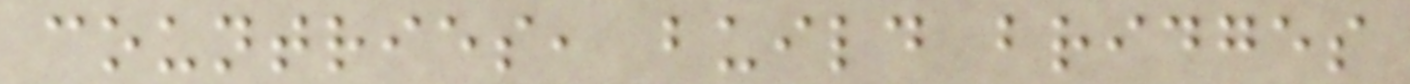countries, build bridges
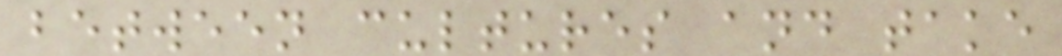between cultures and take
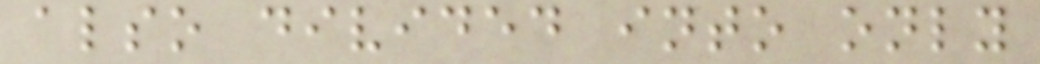also divided into only
